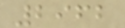2962
